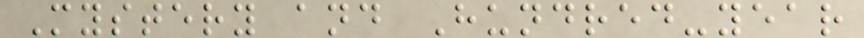Mystery and Hundred-year
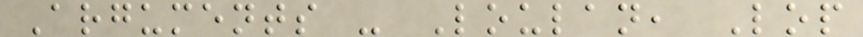Arguments - Loulan, Lop
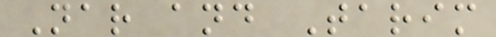Nar and Tarim
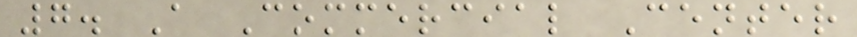7. A Commercial Center
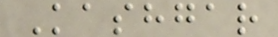Kashgar
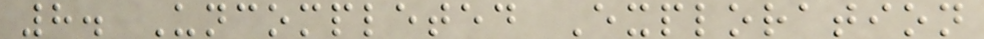8. Uncompleted Exploration
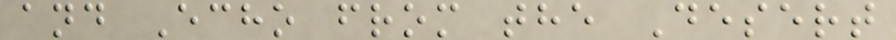and Echo from the Desert
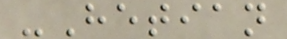-Hetian
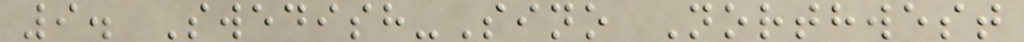9. Swedish-Sino Northwest
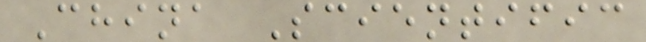China Scientific
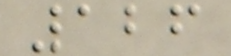126
